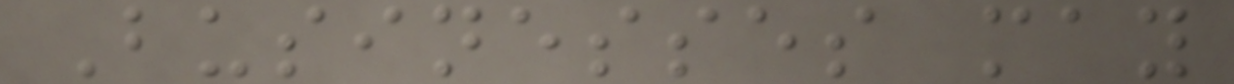Businesses may
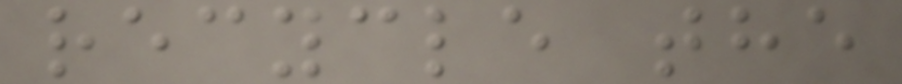recycle the
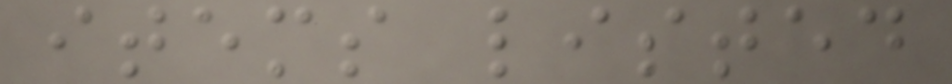items listed
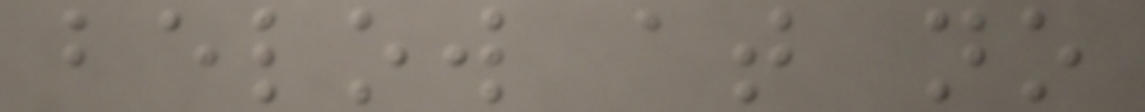below at no
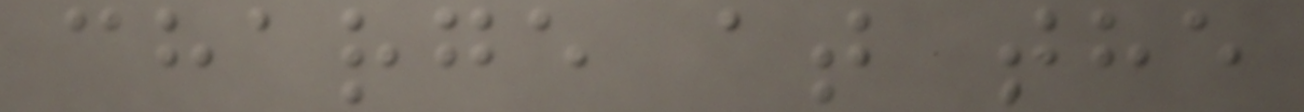charge at the
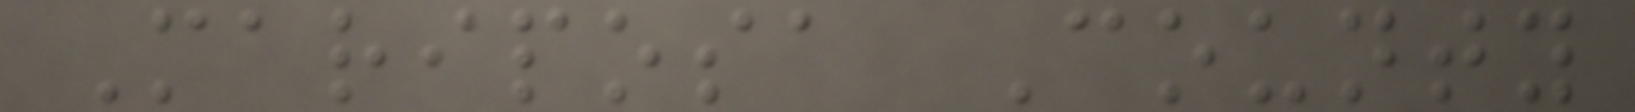Mariposa County
